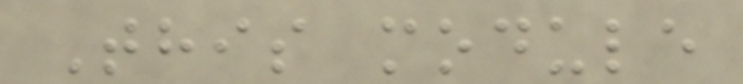This module
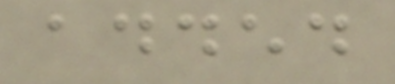added
